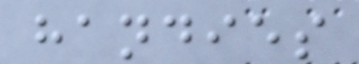handies
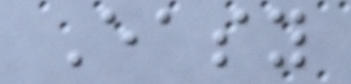Easy
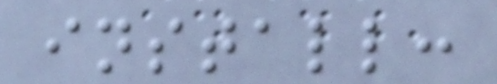install:
